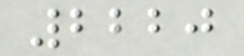2220
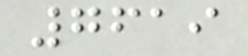7619
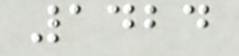1424
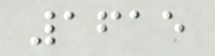1615
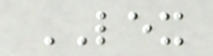LEX
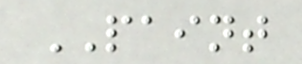PAINT
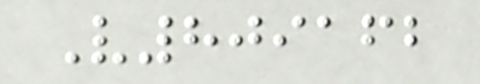V809162
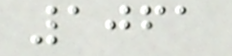1061
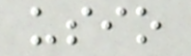usio
